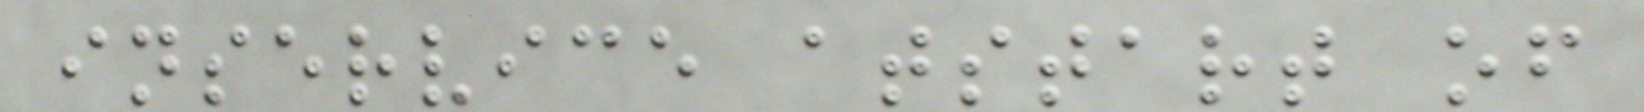inservice atstart of
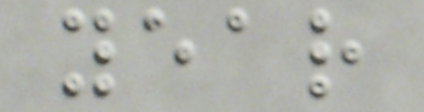year
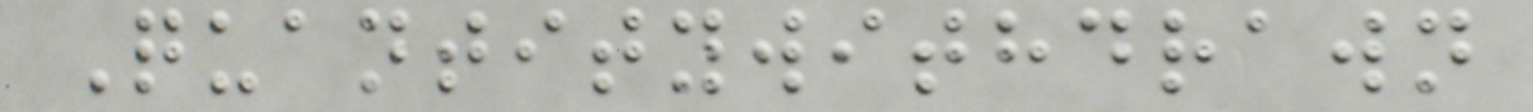Quantitywithdrawn
